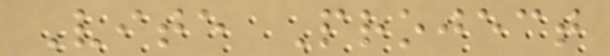Vite Project
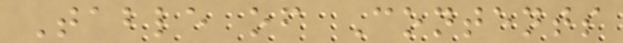Table of Contents
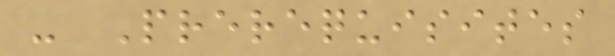- Prerequisites
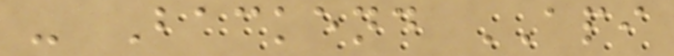- Backend API
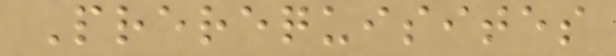Prerequisites
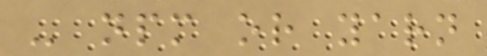- npm or yarn
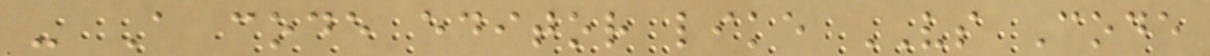- A code editor like VS Code
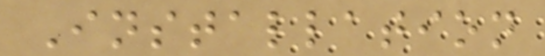Installation
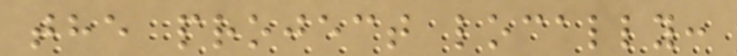the project locally:
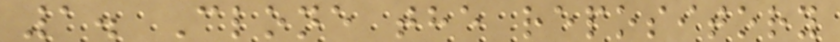1. Clone the repository
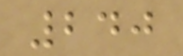240
